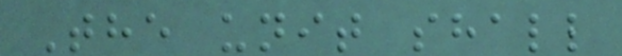The unit shall
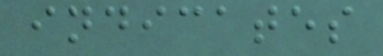indicates
